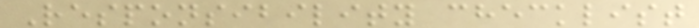Responsibility checklist
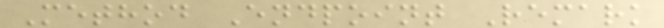Method Endpoint Remark
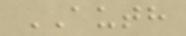AUTH
